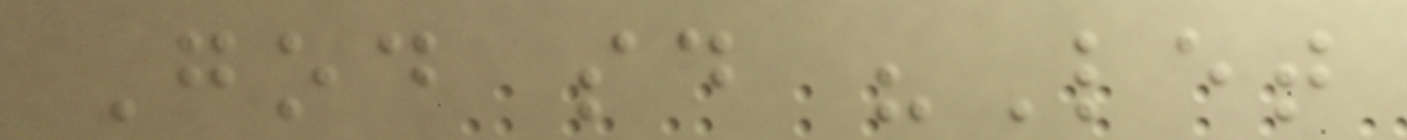God said "Let
